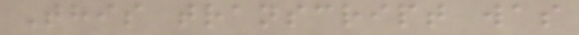This transcript was
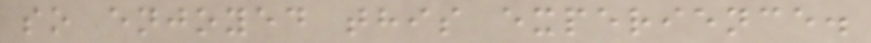so enjoyed this experience.
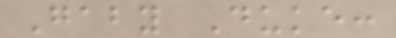Gaby Duke:
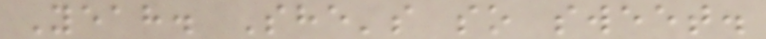Yeah. She's so sweet.
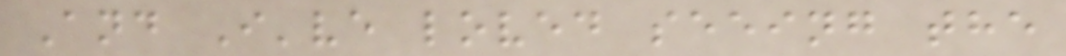And I've loved seeing the
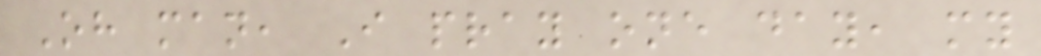Oh man, I pray one day, my
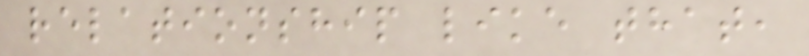relationship like that,
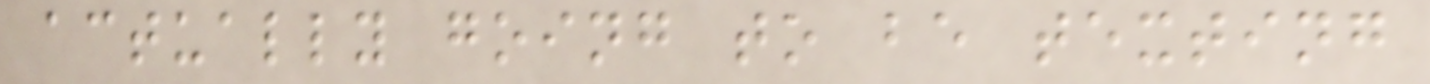actually going to be texting
